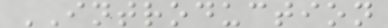INTRODUCTION
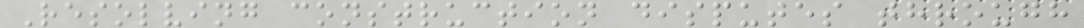Resolving construction disputes through
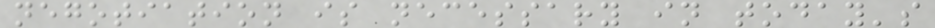negotiation is necessary in today's
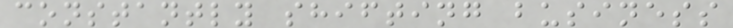constantly shifting business
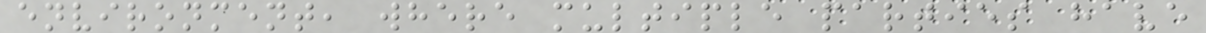environment, where multiple parties have
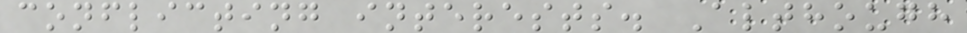conflicting interests. Although
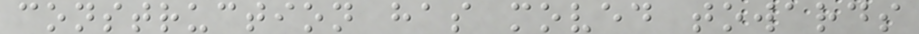construction has moved towards
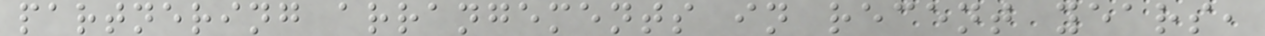partnering arrangements in recent years,
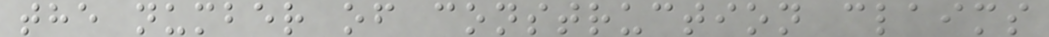the number of construction claims
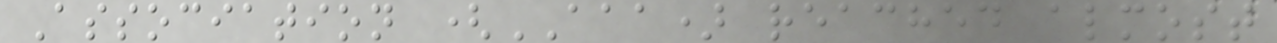Association (AAA) reached almost
